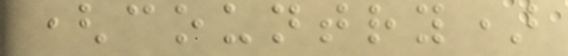(country)
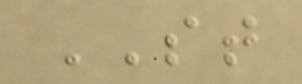ST
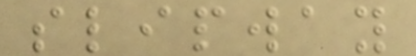slipway
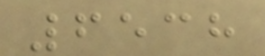6538
